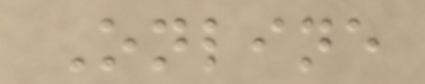Online
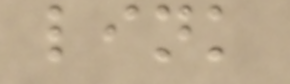link
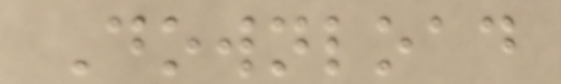Download
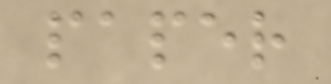paper
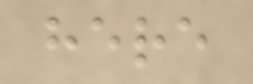here
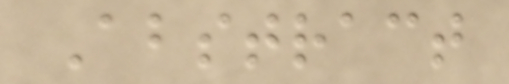Abstract
